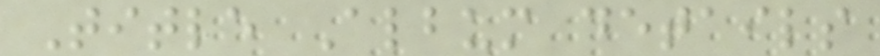Title Album details
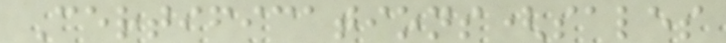Certifications(sales
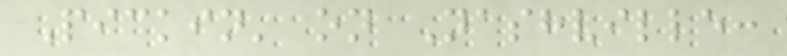Pickin' on Nashville:
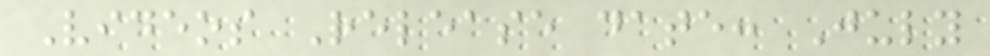Videos Release date: July
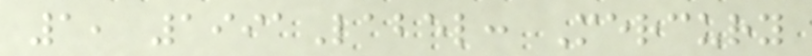1, 1991Label: Mercury
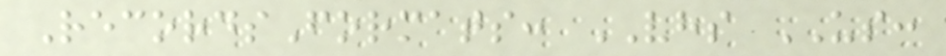RecordsFormats: VHS US:
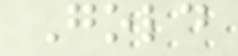Gold
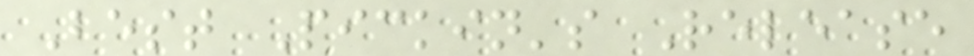Best Pickin's Release
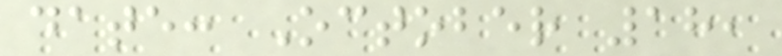date: October 18,
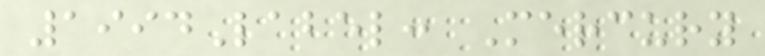1994Label: Mercury
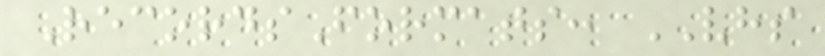RecordsFormats: VHS
